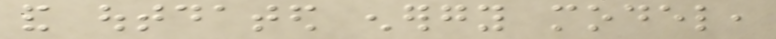and outdated energy model,
